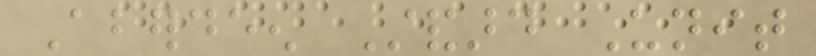Aberdeen Standard Unit
